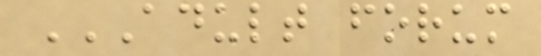ADULT FORUM
